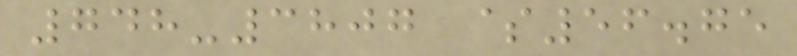748-3807 $56.75
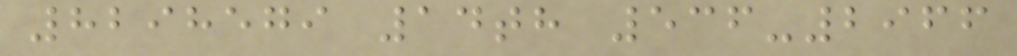8298579 14th 536-2966
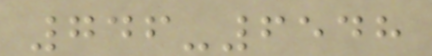746-6548
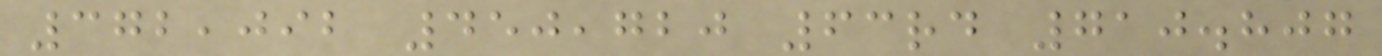372,092 450,720 63rd 710.807
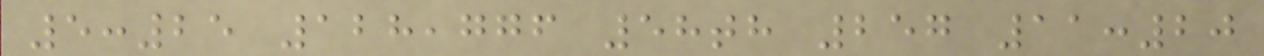5:25 128,776 58th 257 11:20
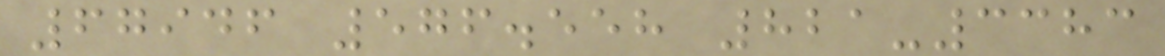67946 576.558 821-3383
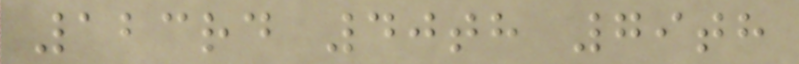123rd 40th 79th
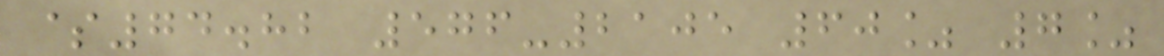$74.82 576-2105 60% 7%
